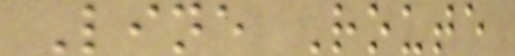Line Route
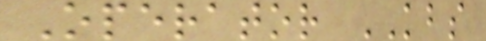Operator KBS
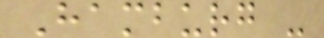Hamburg -
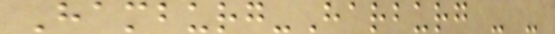Hamburg-Harburg - -
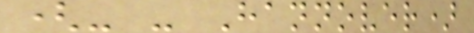(- - Hannover)
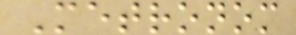Metronom
